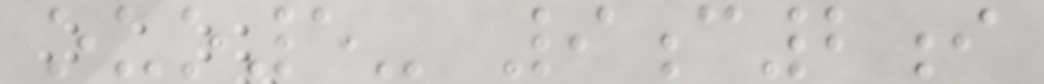ouo5- 9c2i
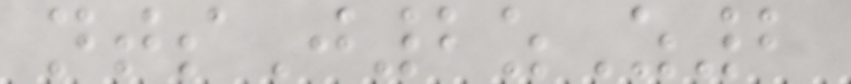ntsJ2zZ2
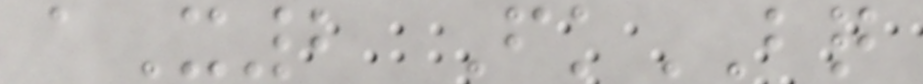aX2 FkBQ
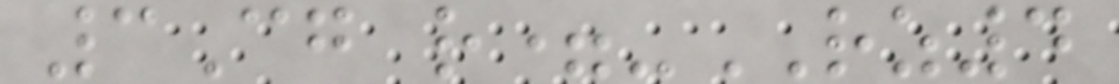3Cg r=-RZ4
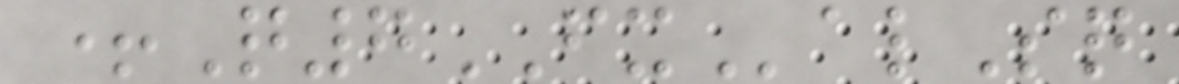+Q7FXalSq
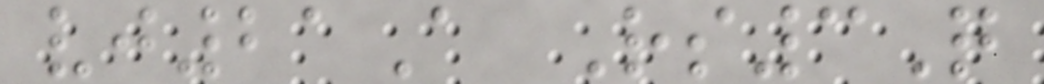vj21A Rs3Q
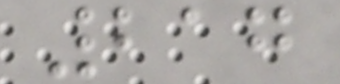217
